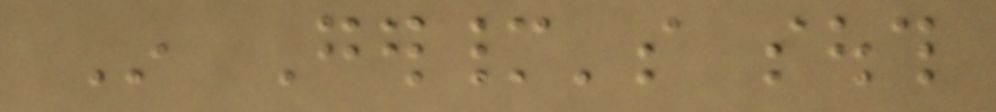In Germany's south
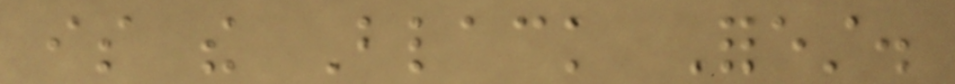is the Black Forest.
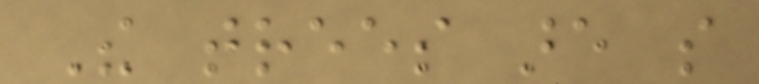The trees are so
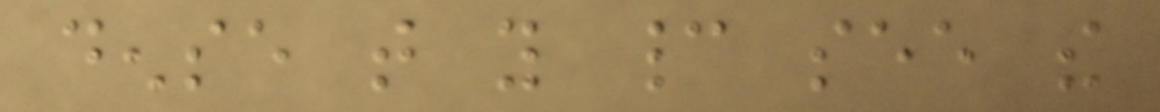dense that you cannot see the
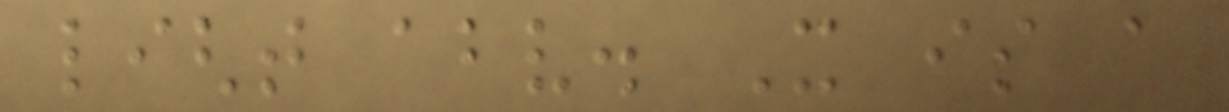light above. It is a
